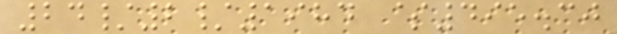24/2/1984 $495.30
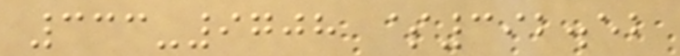333-9708 $392.52
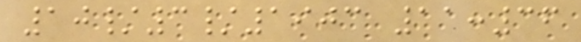10/3/1903 11:36
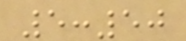5:50
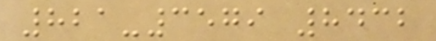821-3579 8432
